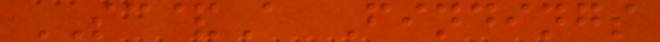SC&A Findings
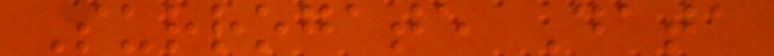Surrogate Data
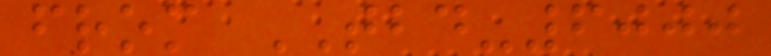from TBD-6000
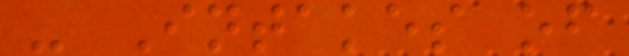- Intakes of
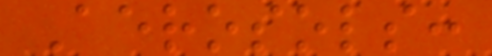Aerosols:
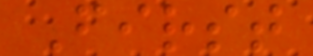First
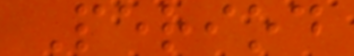Period
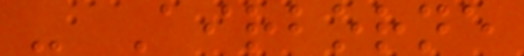- Airborne
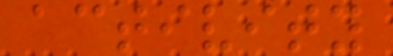activity
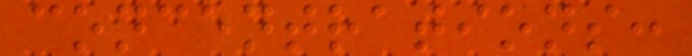concentrations:
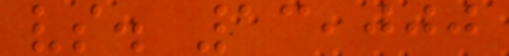vs. 13,000
